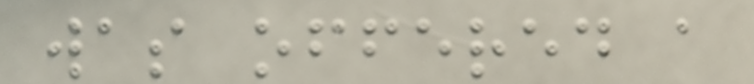was offered a
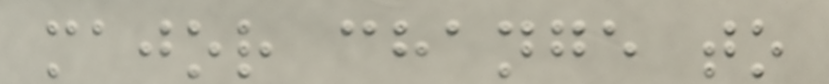major change to
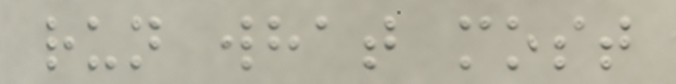run what most
